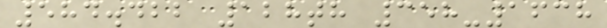584.422 128th 358-1638
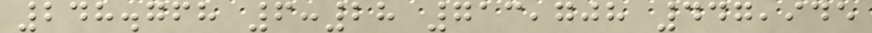248.768 6:28 713,708 447,945
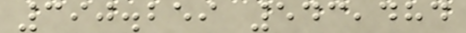390.259 543,484
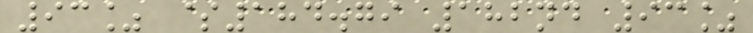93% $184.79 182nd 93%
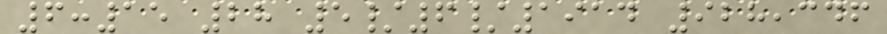6:15 28 5/6/1914 928,346
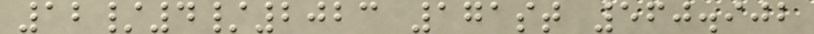12/4/2023 171st 560.902
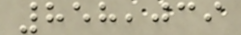858,039
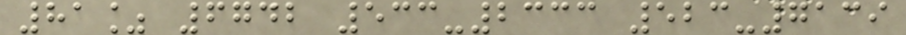81% 6742 533-2333 523-7139
